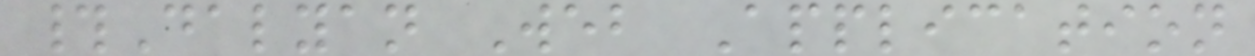#Dalyan Web Application
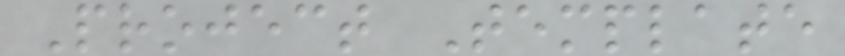Project Template
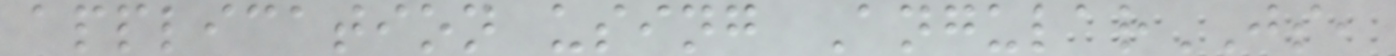application using AngularJS,
